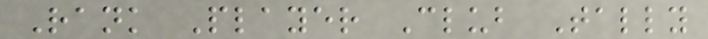Rank Player Club Tally
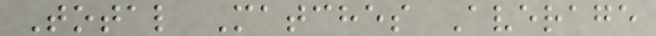Total Matches Average
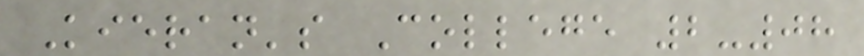Kieran's College 2-08
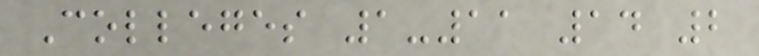Colleges 1-11 14 2
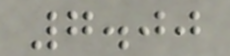7.00
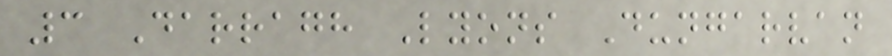3 Darragh Lyons Dungarvan
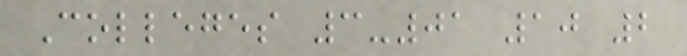Colleges 3-01 10 2
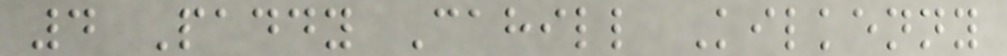4 Paddy Cahill Kilkenny
